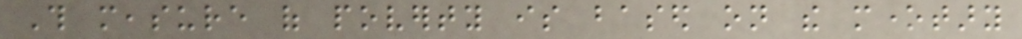This measure of poverty is based on the monetary
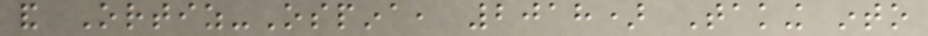and Ortiz-Ospina, 2018) Taking into
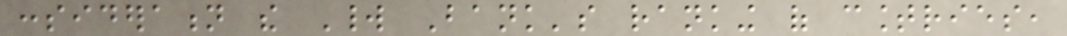consideration the World Bank's ranking of countries,
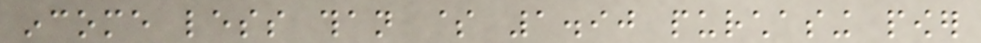income less than $ 1.90 purchasing power
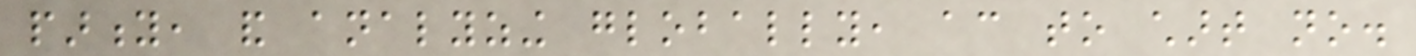parity, and analyzing globally, according to chart no.
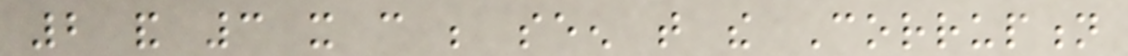2 and 3 it can be seen that the Corruption
